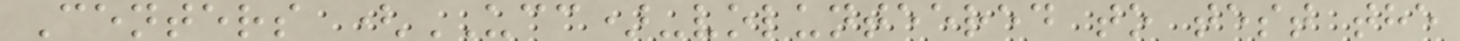Centers (UCC)-volunteered to test the
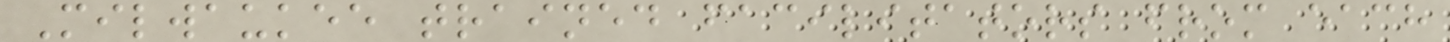Milwaukee trained facilitators from each
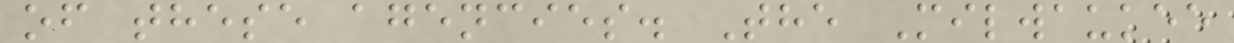of these agencies. The Milwaukee
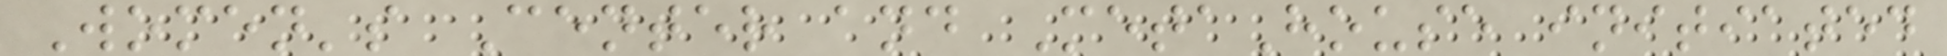Women's Center and MetaHouse initiated
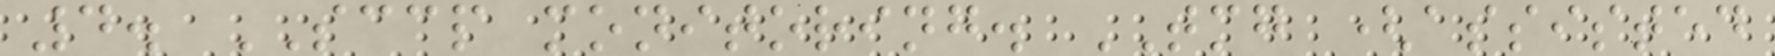4. SCCP monitoring. TMG (assisted
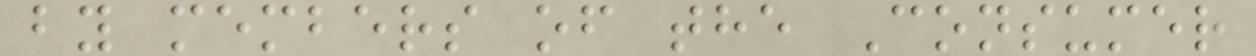by members of the Consumer
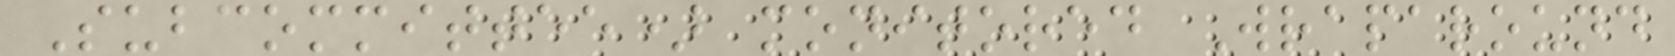Subcommittee) monitored Wraparound
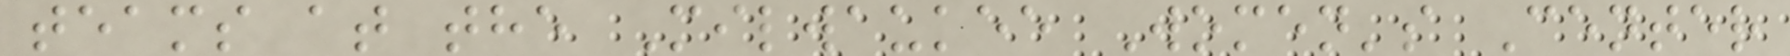teams at the Milwaukee Women's Center
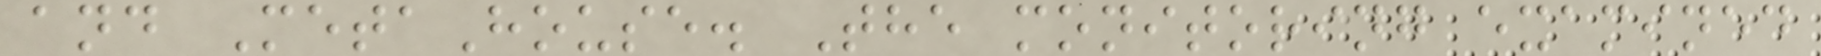and MetaHouse. The monitoring examined
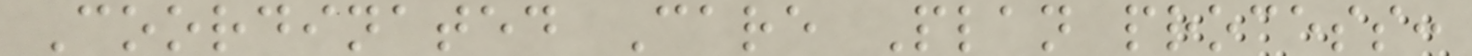Coordinated Care Plan process:
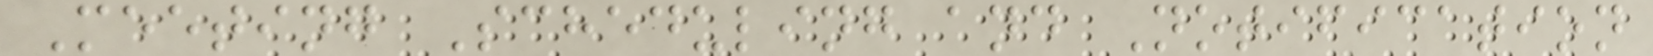Meeting Scheduling and Notification
